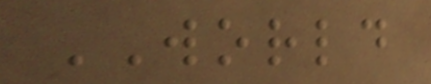WORLD
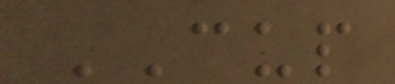CUP
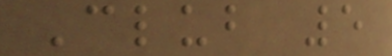Club 5
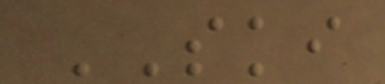SKI
